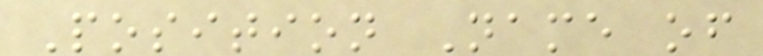Position Name of
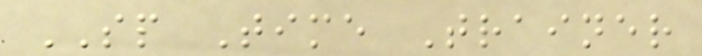SP Time Trainer
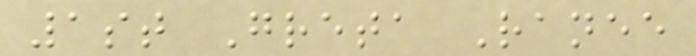1st Greta Ranee
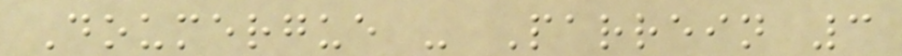Doumergue - Parrein 3
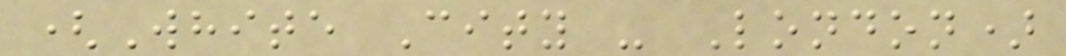(White City - London)
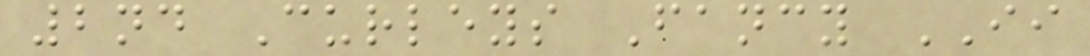2nd Curleys Fancy II
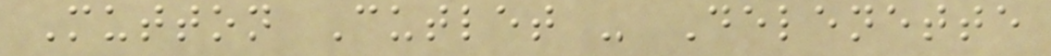Mutton Cutlet - Delenette
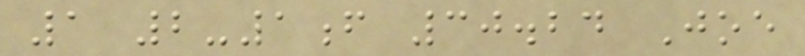1 2-1f 30.24 Joe
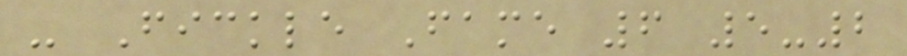- Fickle Fame 6 5-2
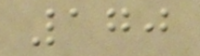170
